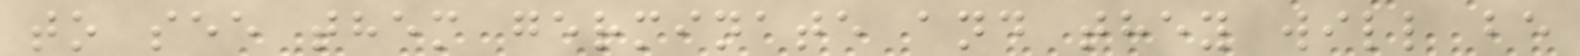to see them germinate and they will be
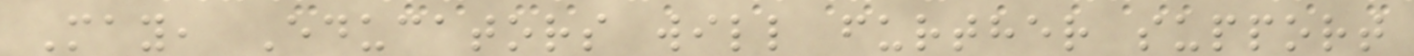May, Educators will further support
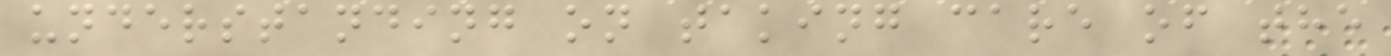understanding on taking care of the
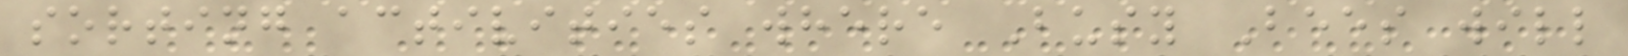sorting activities where Busy Bees will
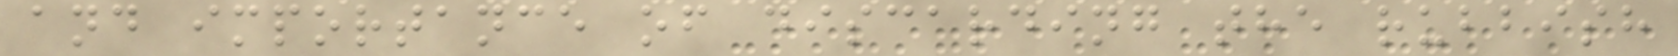and importance of discarding the rubbish
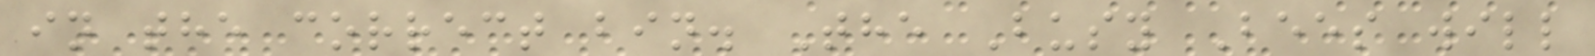in the correct bin. The Busy Bees will
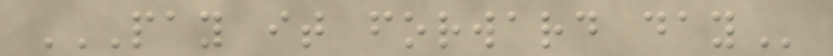PAY IT FORWARD DAY
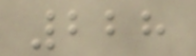228
